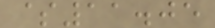$11.05
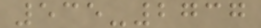535-2737
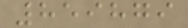859879
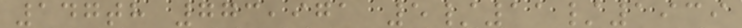147th 773,971 5/11/1939
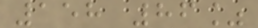158 86%
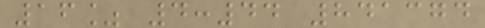16% 4:44 841374
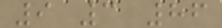9 3 86
